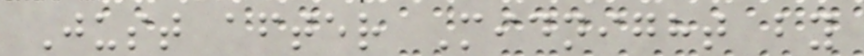Just after Midnight by
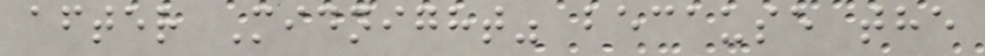after Midnight" because the
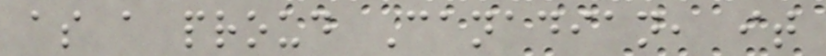as a proud Canadian, it
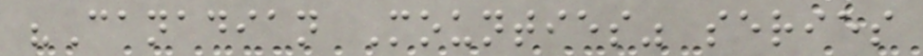"Canadian Mounties" series
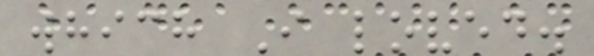which I loved.
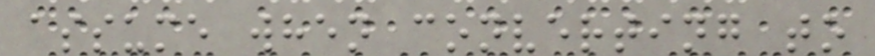assume when converting to
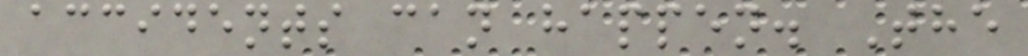accidents can happen. The
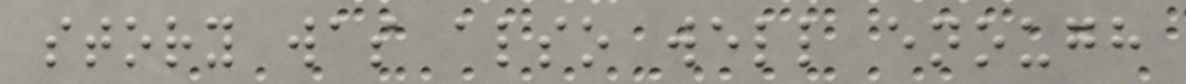story was also well enough
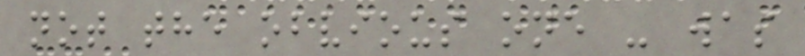not the obvious one - was
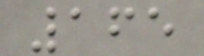165
